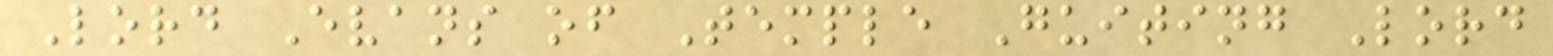Lord Evans of Temple Guiting Lord
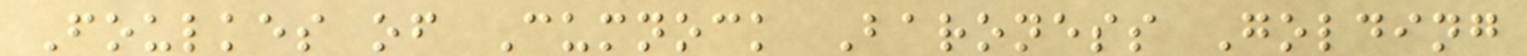Foulkes of Cumnock Baroness Golding
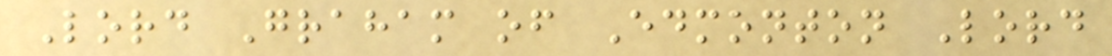Lord Graham of Edmonton Lord
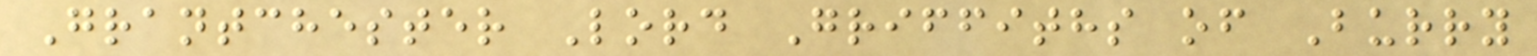Grantchester Lord Griffiths of Burry
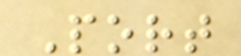Port
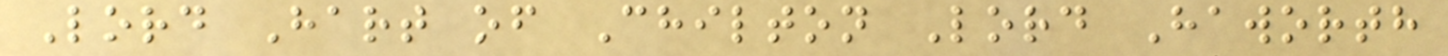Lord Hart of Chilton Lord Haworth
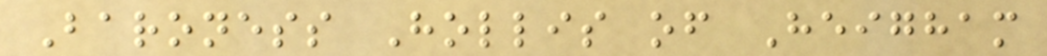Baroness Hollis of Heigham
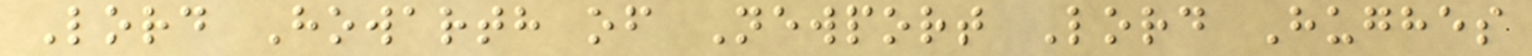Lord Howarth of Newport Lord Hughes
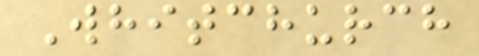Whitchurch
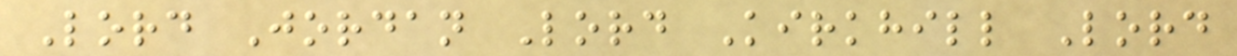Lord Jordan Lord Kirkhill Lord
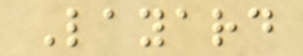Layard
